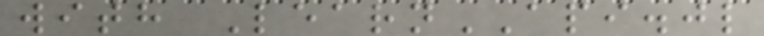with LearnAPI.jl
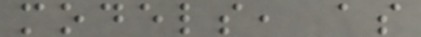models, as
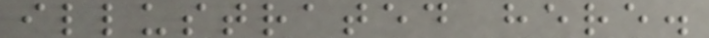illustrated here.
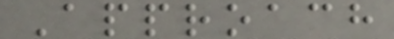Approach
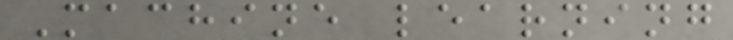Machine learning
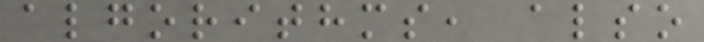algorithms, also
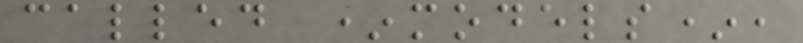called *models*,
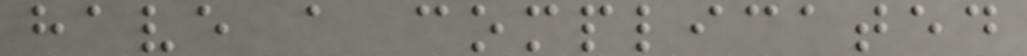have a complicated
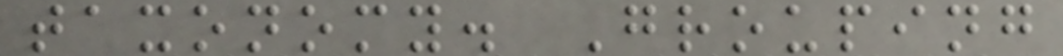taxonomy. Grouping
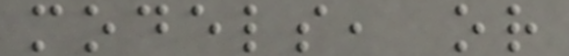models, or
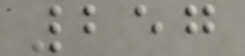257
